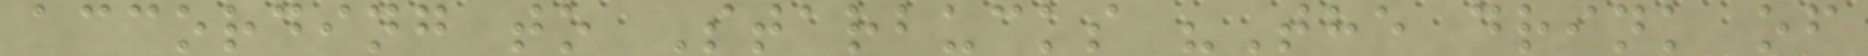according to Starbucks "The drink of
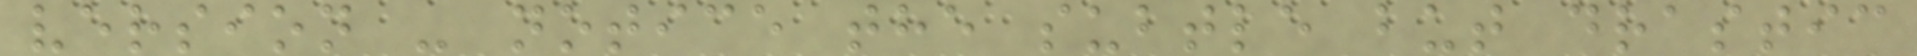version - notice the subtle but drastic
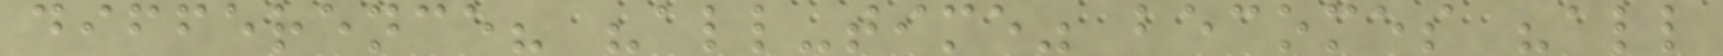difference? "all-time" becomes "all
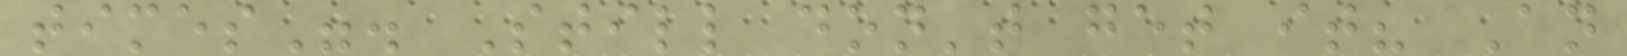times". Still don't get it? An
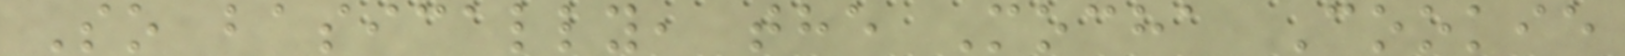So basically, the Mocha Cookie
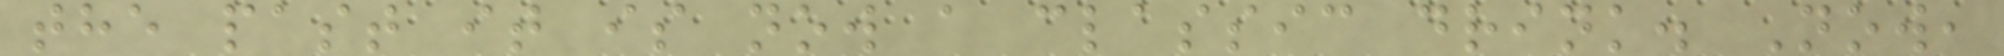the past it is now a classic drink. Now,
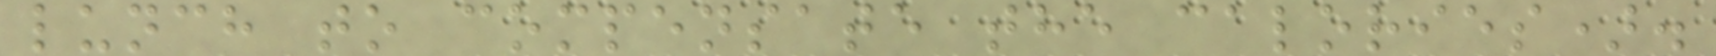lunch to compensate the calories).
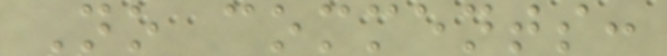No comments:
